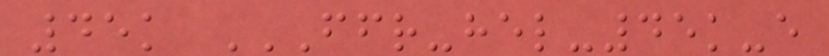45k FFR-HEL-45K-E
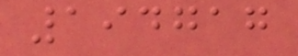194717
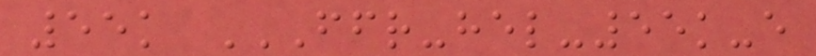55k FFR-HEL-55K-E
